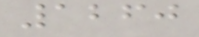1260
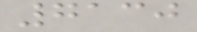7130
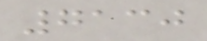7130
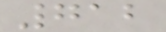712
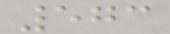573
